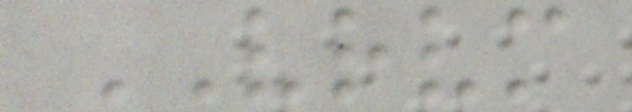VRVM
